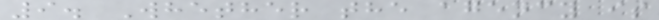9. Whether the agency is
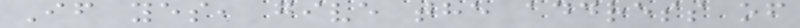If yes, give the address of
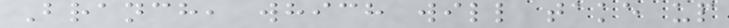Branch, which will take up
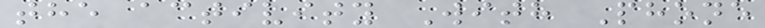the activity With Phone
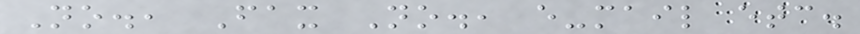No., Fax No., e-mail etc.
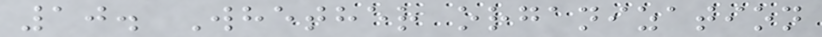10. Whether organization
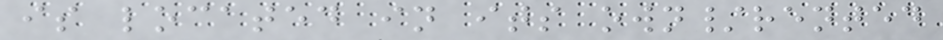is located in its own/rented
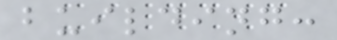building:
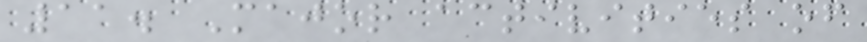11. Major activities of
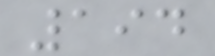194
